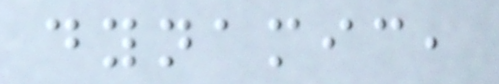dynamic,
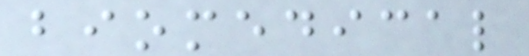biomedical
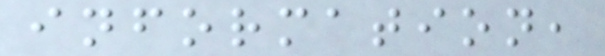information,
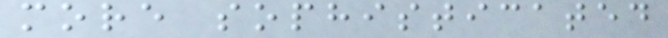more sophisticated
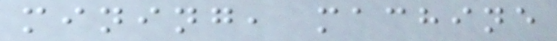mining, machine
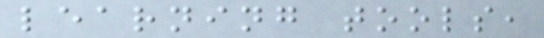learning tools,
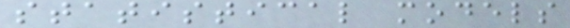statistical models
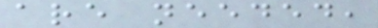are needed,
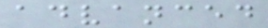advanced
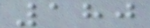180
